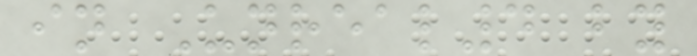in Unreal4 by
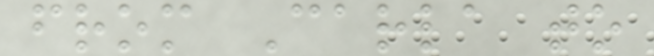from Carla to
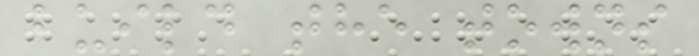build the towns
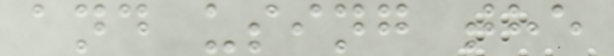and using the
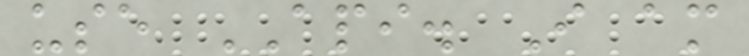use API. I am
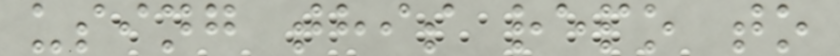using this repo to
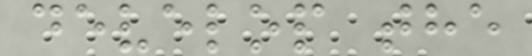develop the
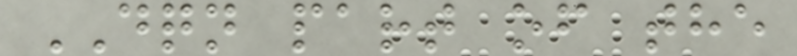DQN part of the
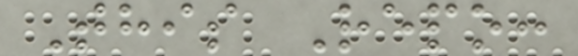This Repo:
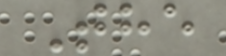The
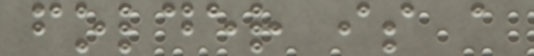folder is a
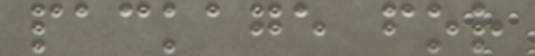package for
